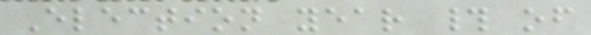Election year # of
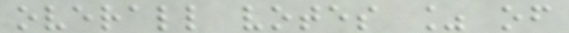overall votes % of
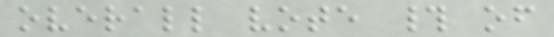overall vote # of
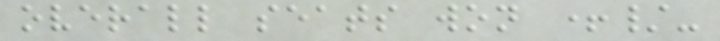overall seats won +/-
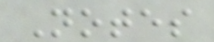Notes
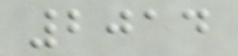2014
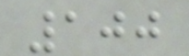100
